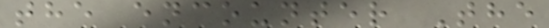the encounter The
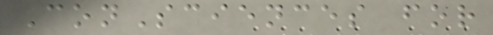ConSciences for
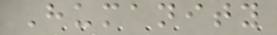Humanity
